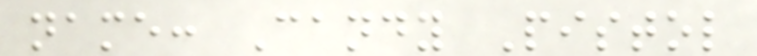name: Candy Pistol
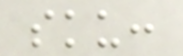sku:
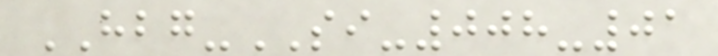HBG-SI-008-01
